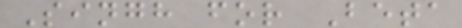Singh for Beta
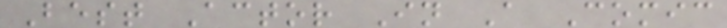Best Actor In A Comic
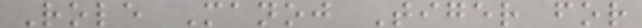Role Manoj Tiger for
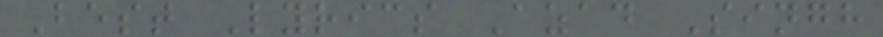Best Lyrics Azad Singh
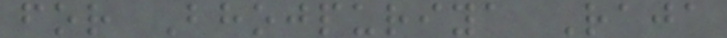for Bhojpuriya Raja
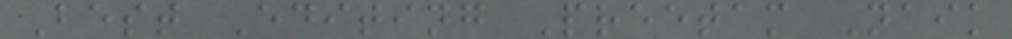Best Editing Preetam Naik
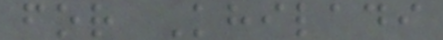for Khiladi
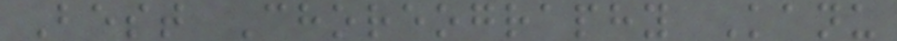Best Choreography Kanu
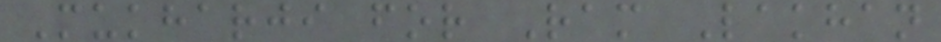Mukharji for Ram Lakhan
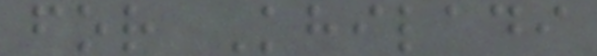for Khiladi
